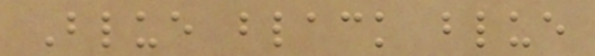Blue black blue
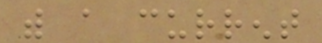with a current
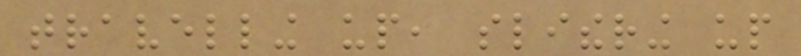travelling up, slithering up
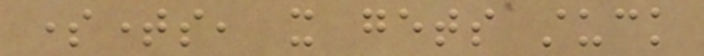sometimes, it gets stuck
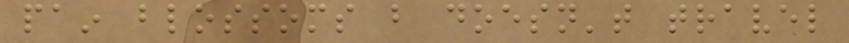pain blossoms but doesn't travel
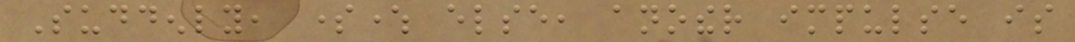Suddenly, somewhere else, another impulse is
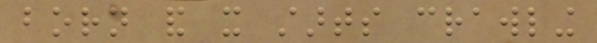born and it starts crawling
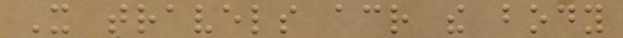It travels across the body
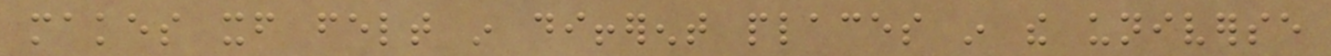makes itself felt in different places in the universe
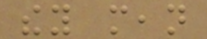they mean
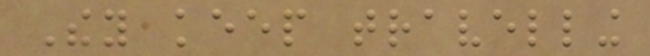They keep travelling
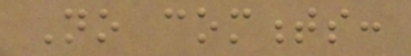No comments:
